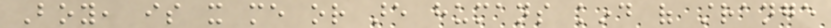Boy, is it me or are humans kind of strange
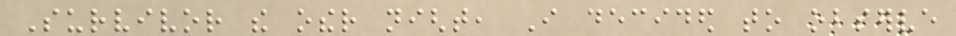Survivor the other night, I decided to observe
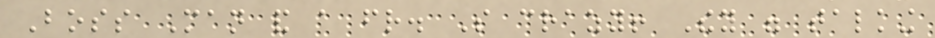Boss Man and a friend. So crazy! They were talking
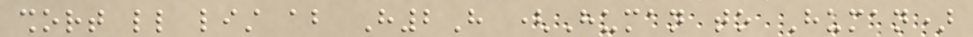short little list about H2H (Human to Human)
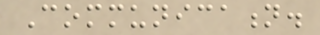Communication.
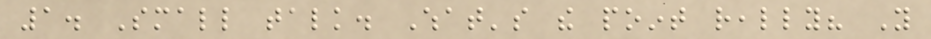1. Small talk. What's the point really? You
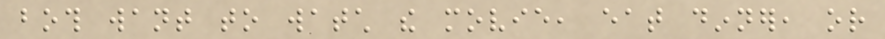both want to watch the movie, eat dinner, or
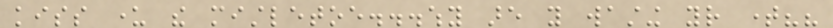kiss under the mistletoe...why are you wasting your time??
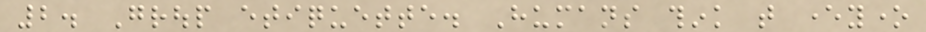2. Group etiquette. Humans think that everyone
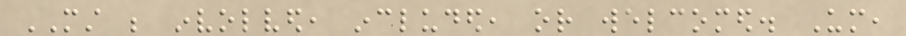MUST be involved, included, or welcomed. Um,
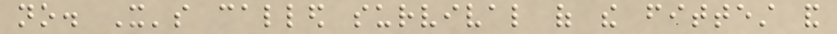no. It's called survival of the fittest and
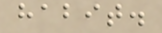habit.
